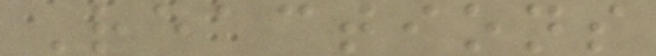Reactions
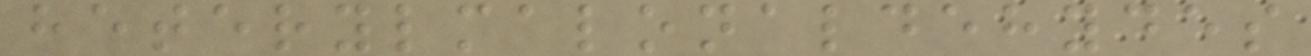heterylmalonaldehydes
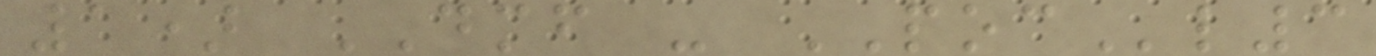1) DMF - POCl3
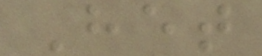Het
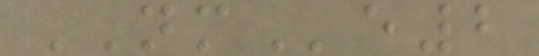NMe2
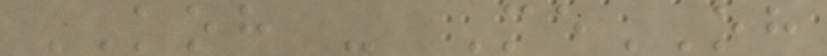KOH - MeOH
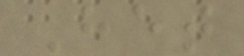Het
